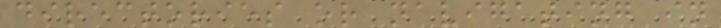directories or navigating in
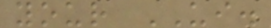your UI.
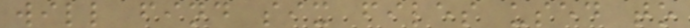will find six files used to
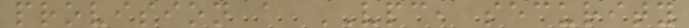provision a VPC, security
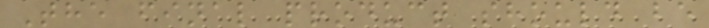The final product should be
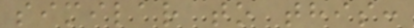similar to this:
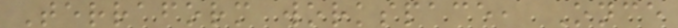Terraform workspace, Once
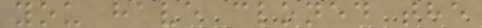you have cloned the
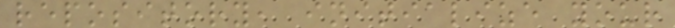repository, initialize your
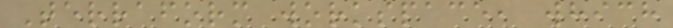Terraform workspace, which
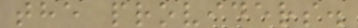the providers.
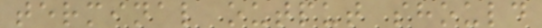terminal output should
